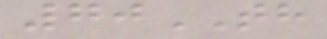70TH
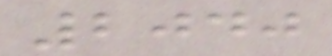2040
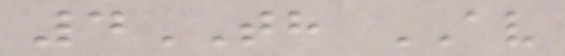4TH AV
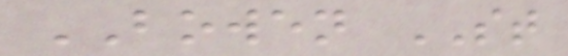BOWEN ST
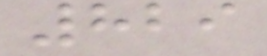829
